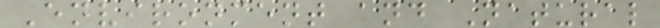Environment and Natural
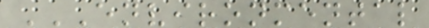ENVIRONMENTAL
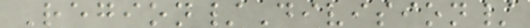Region/Division/
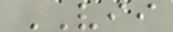VII
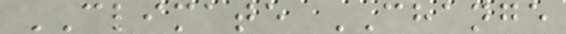CLIMATE CHANGE
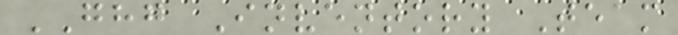GHG Inventory Team
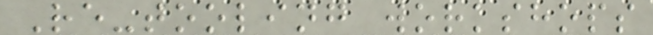Re-tooling workshops
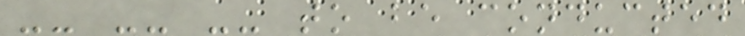-- -- -- to be conducted
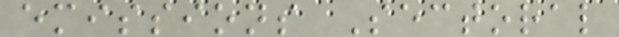emissions Sectoral
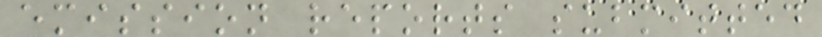emission reports submitted
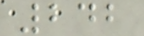242
